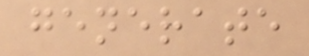generate
